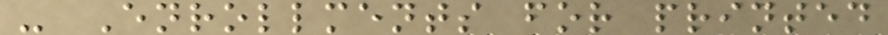- Enrollments for printed
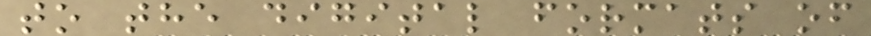to the digital formats of
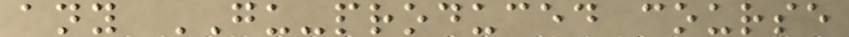any GU-produced course
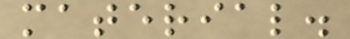material.
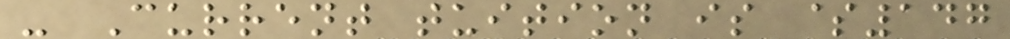- Current tuition is $147
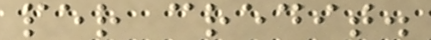per credit.
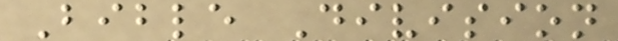Bible Division
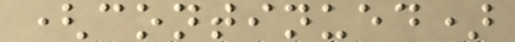(continued)
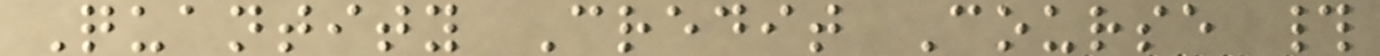Quantity Credit Course #
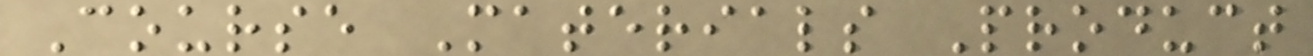Course Materials Product
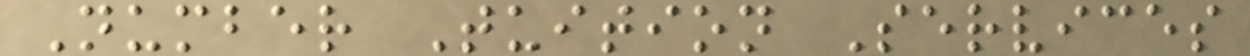Number Tuition Services
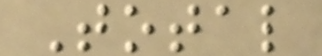Total
